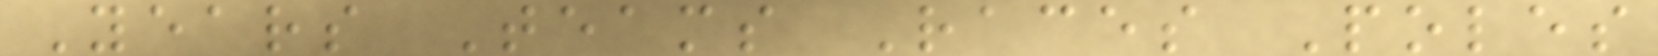Years Teams Races Poles
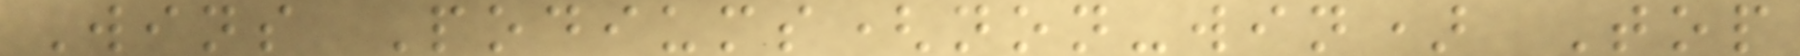Wins Podiums(non-win) Top
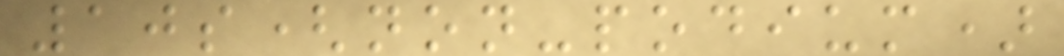10s(non-podium)
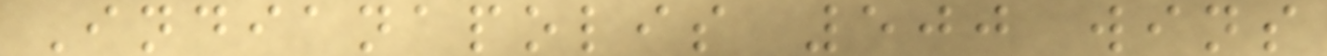Indianapolis 500 wins
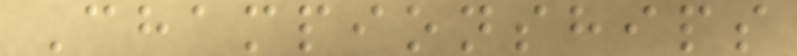Championships
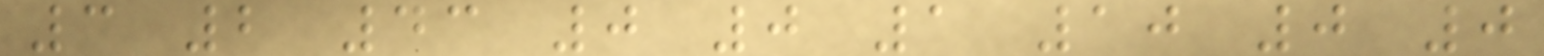3 2 43 0 0 1 10 0 0
